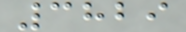3829
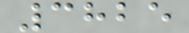3825
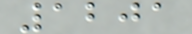1201
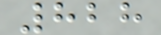828
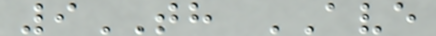9TH AVE
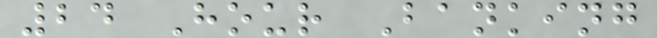24 Hour Banking
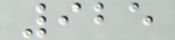925
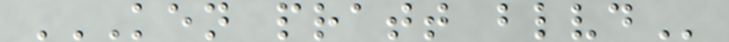KEN PRATT BLVD
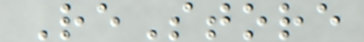ReStore
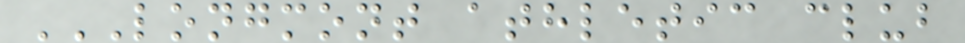LONGMONT ATHLETIC CLUB
